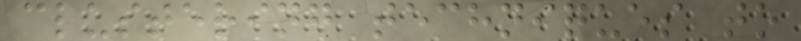clustering techniques to
